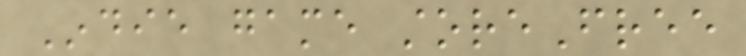Indie game storeFree
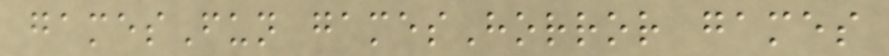gamesFun gamesHorror games
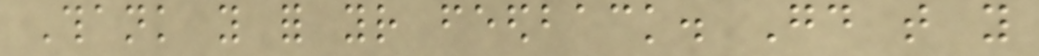Thank you for your feedback. Good that you
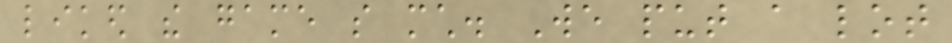liked the game so much. We put a lot
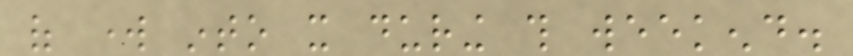of work into it during this weekend.
